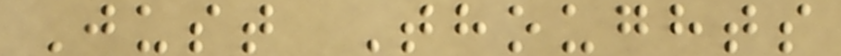Just Thoughts
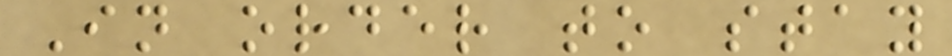In order to stay
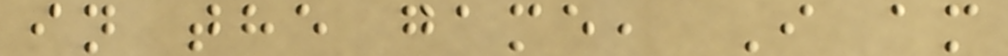in the game, I am
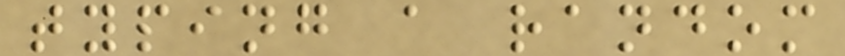typing a random
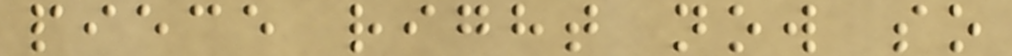piece right now so
